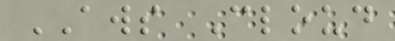AWS Cloud
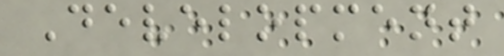Development
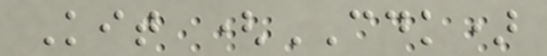Kit (CDK)
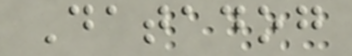Datadog
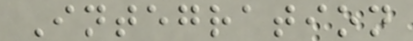Integration
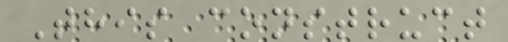This construct
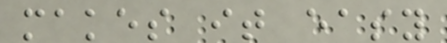makes it easy
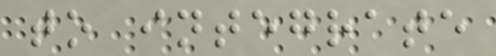to integrate
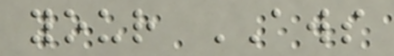your AWS
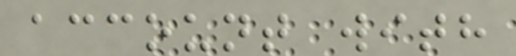account with
